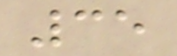35
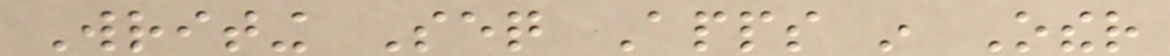Writing Seq Apps in Other
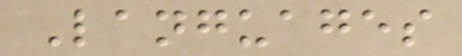Languages
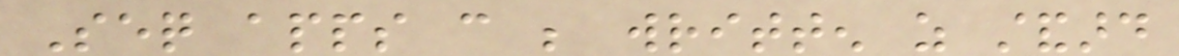Seq apps can be written as standard
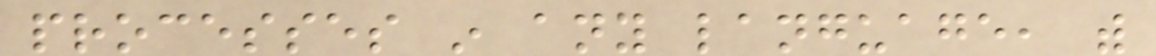processes in any language, with
